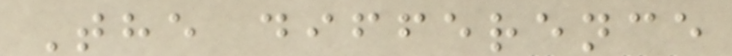The difference
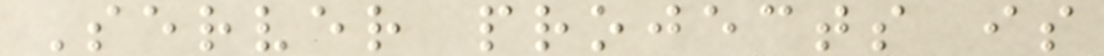Server projects is
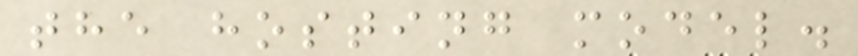the hosting model.
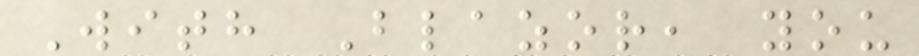With Blazor, you
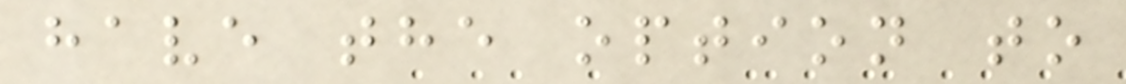have the option to
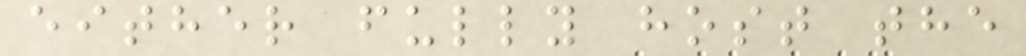either fully host the
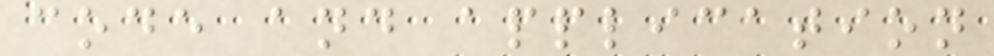code and application
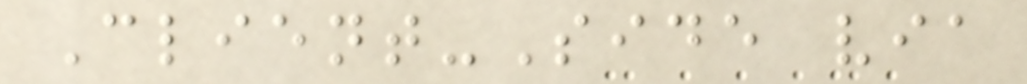Client-Side via
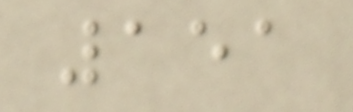151
